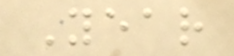Year
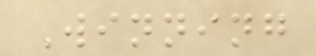Winning
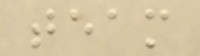team
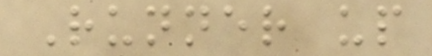Runner up
